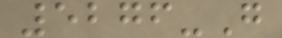5276-G
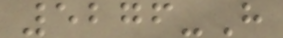5276-H
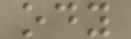ody
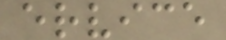ervice
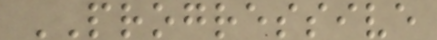PROGRESSIVE
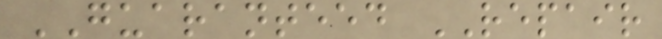GUARANTEED REPAIR
